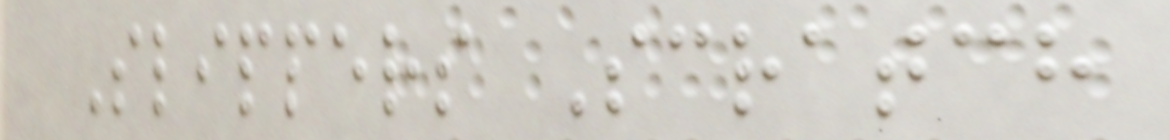Slippers Scratch
